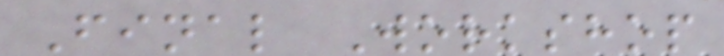Final Workshop
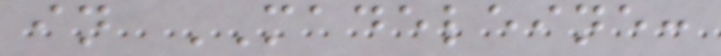in MADELEINE:
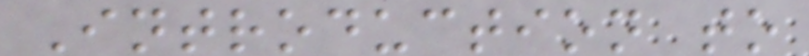Introduction to
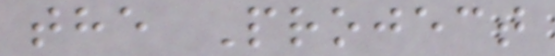the Project
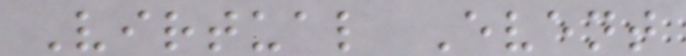Virtual Event
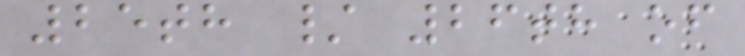25th / 26th of
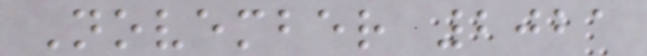November 2021
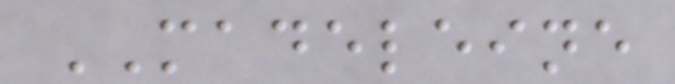MADELEINE
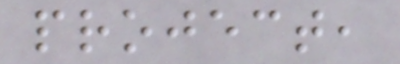project,
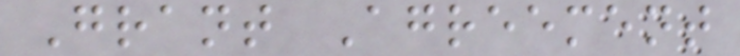Grant Agreement
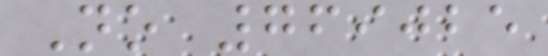No 769025
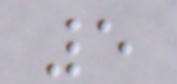5
